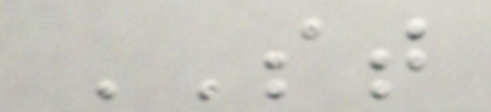ST
